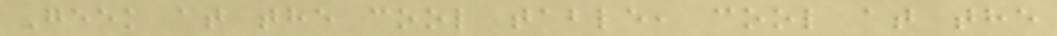Geek at the cool table, cool at the
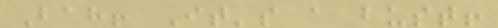Bah! It's a bust!
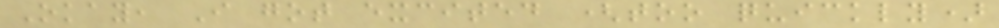Okay, I got excited (too quickly)
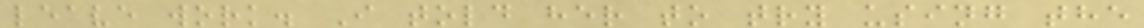leave work. I told her to try using the
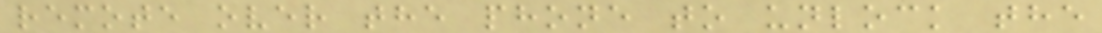remote over the phone to unlock the
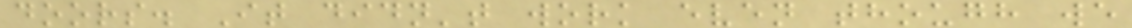doors. It didn't work even though we
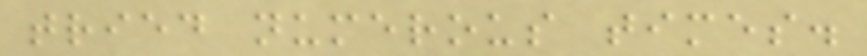tried numerous times.
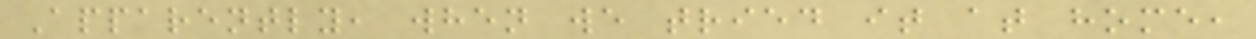Apparently, when we tried it at home,
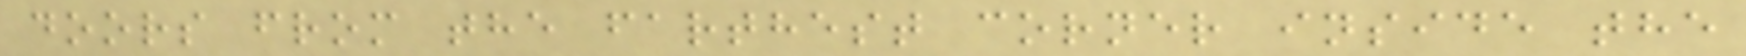doors from the farthest corner inside the
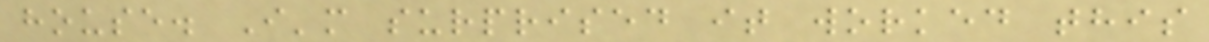house. I'm surprised it worked this
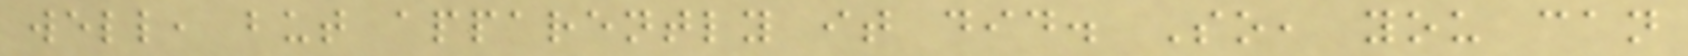well, but apparently it did. So, you can
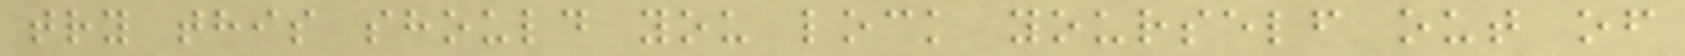try this should you lock yourself out of
